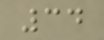34
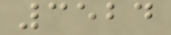3524
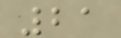21
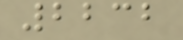2232
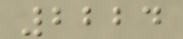2224
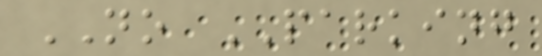NO PARKING
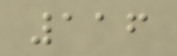116
